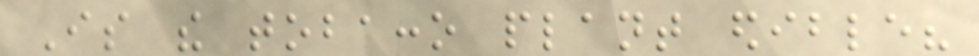Is the tobacco plant edible?
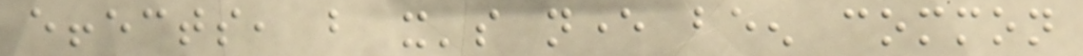effects, but it's never been common
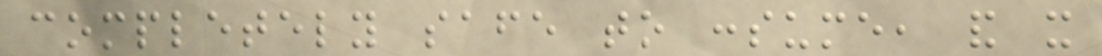completely safe to consume, and it
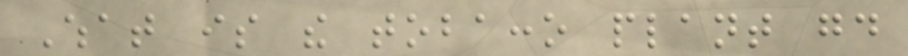What is the tobacco plant good
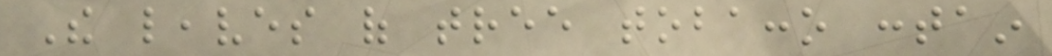The leaves of tree tobacco contain
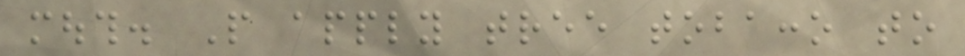mouth. People apply tree tobacco to
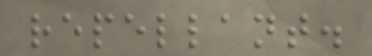repellant.
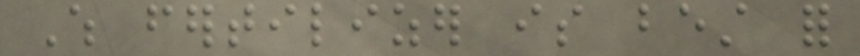Which fertilizer is best for
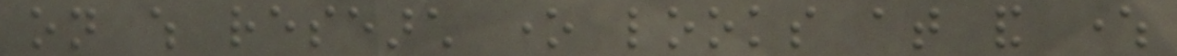on which research one looks at and where
